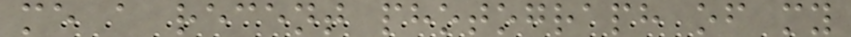me a recent photograph of my
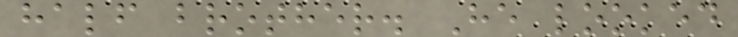half brother. He looked
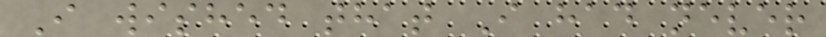I wished that I had never
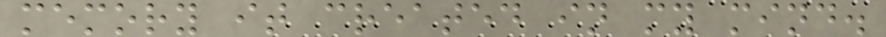memory it created in my mind.
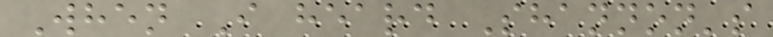When I heard Shannon's
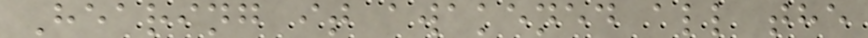Hearing it awakened all the
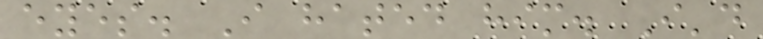eyes. I hated him. I'd
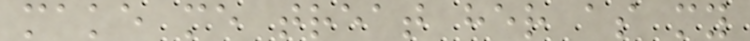make me treat her as my
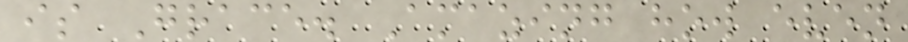is Grace. Amazing how even
